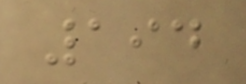194
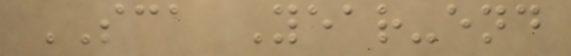SCA Year-end
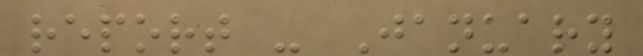report - January
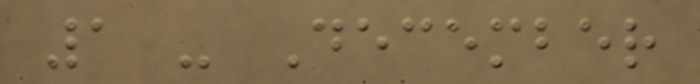1 - December
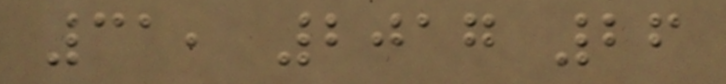31, 2017 26
